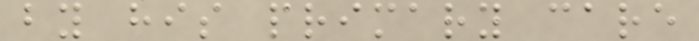by his primary care
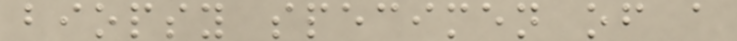biopsy specimen of a
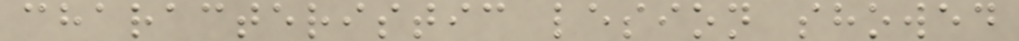characteristic lesion showed
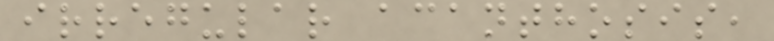irregular acanthosis,
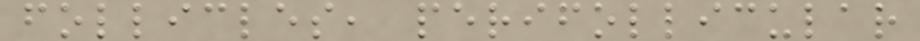follicles, perifollicular
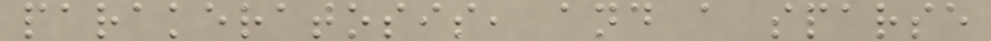parakeratosis, and a sparse
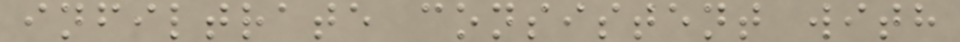infiltrate consistent with
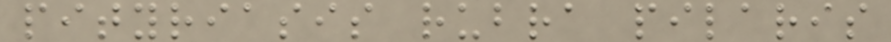pityriasis rubra pilaris
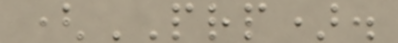(PRP).
